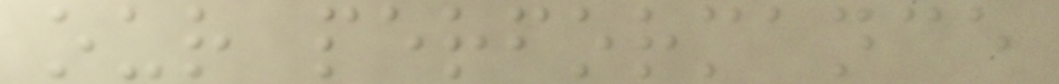our performance
